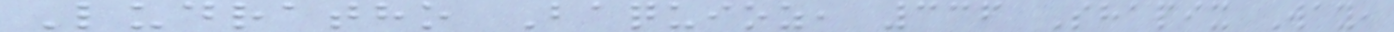Ludratho Baquioz, 336 Shapix Way,
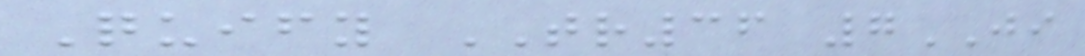Quify TR36 7JI
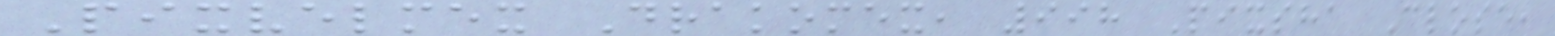Pixvelmex Drakomex, 998 Pixsha Close,
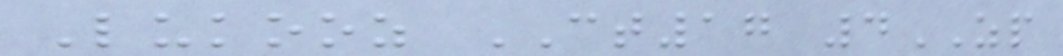Lukooz CT17 4ZP
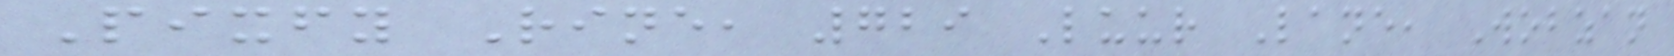Pixfy Rine, 729 Luur Lane, Wobzan
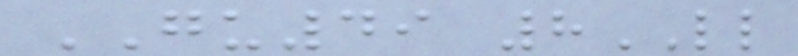GU49 8LL
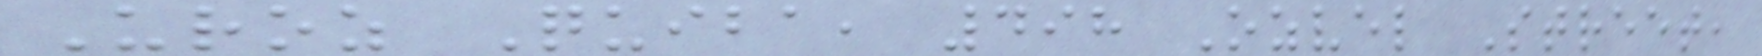Uroz Quiba, 498 Ozvel Street,
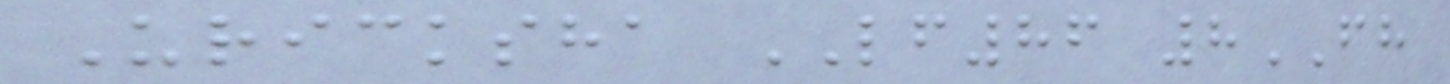Uricksha LF86 8FH
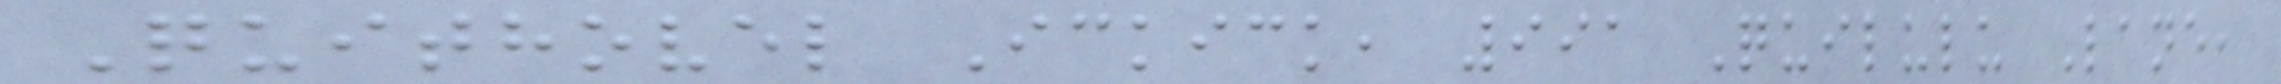Quithovel Ickick, 991 Quilulu Lane,
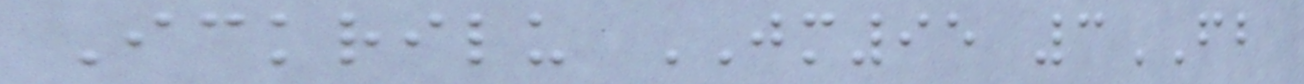Ickrilu JM95 3FB
